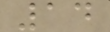14
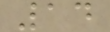14
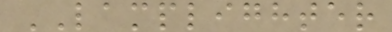LAMPLIGHTER
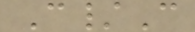C/C
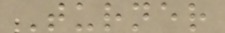Turner
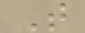T
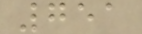751
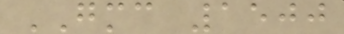GMC 1500
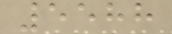5588
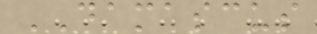DAMASCUS
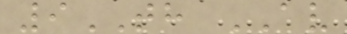9TH AV
